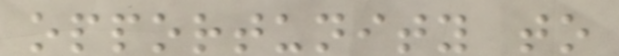opportunity to
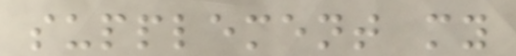supplement my
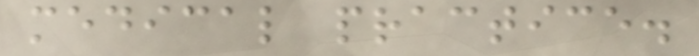medical practice.
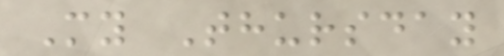My Thursday
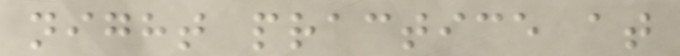night practice at
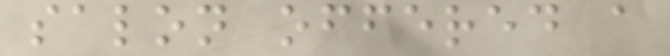salon offered a
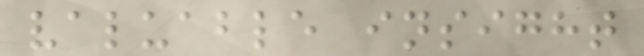valuable insight
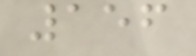156
